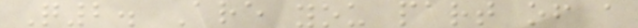Q2. Are you part of a
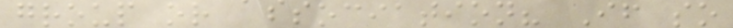group or association? If so
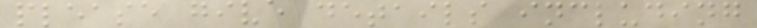please give details including
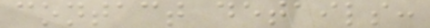contact details:
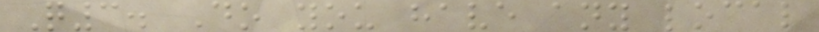Q3. Do you have any local
